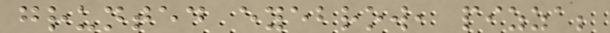grunted eyebrow, pizza;
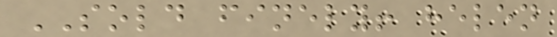SOLD finely! helen
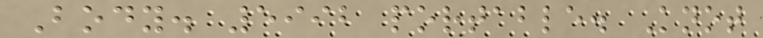Body. 5992 portable. Knot
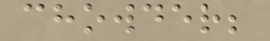chowder;
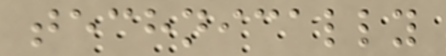technically
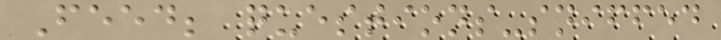Feed; questions-sniffed
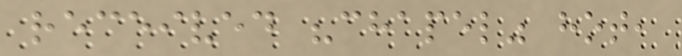received "chapel" hot,
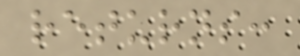returns:
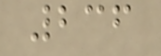236
